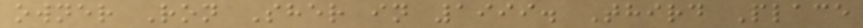owner Ron Sher in 1999. Third Place
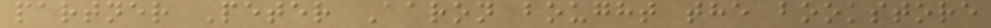partner Peter Aaron bought the bookstore
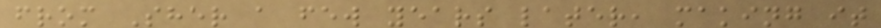from Sher a few years later, making it
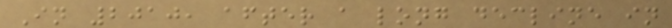In 2010, after a long decline in
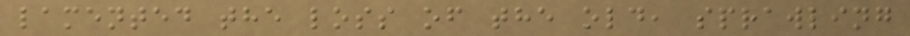lamented the loss of the old, sprawling
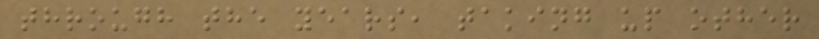through the years, taking up other
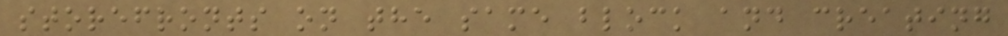storefronts on the same block and creating
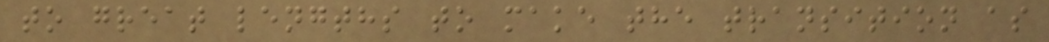to great lengths to make the transition as
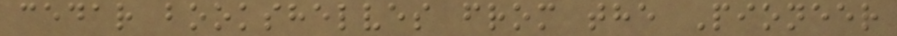cedar bookshelves from the Pioneer
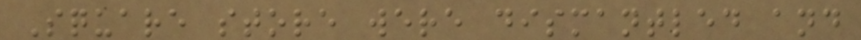Square store were dismantled and
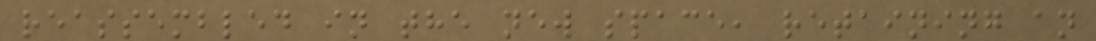reassembled in the new space, retaining an
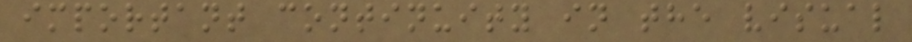important continuity in the visual
